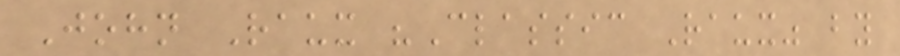John Raux "Classic Raux" by
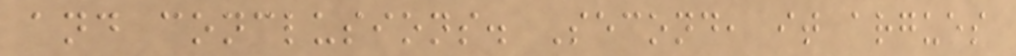and conclusions. Second, it argues
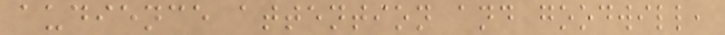audience attention and goodwill,
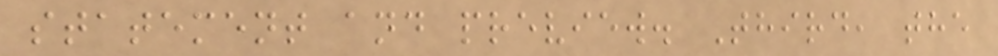statement and preview. Third, the
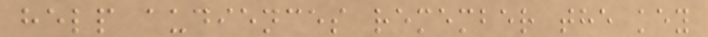help audiences remember the key
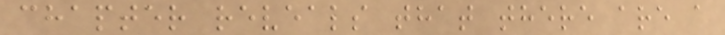chapter reveals that there are a
